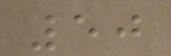50
